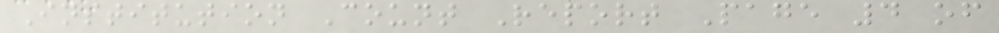Institution Count Report Page 4 of
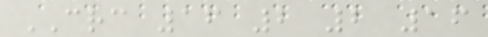CRC 16 2 2 16
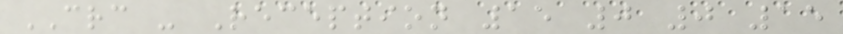CRC - Reception 15 0 0 15
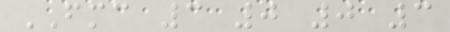FMC 3 0 0 3
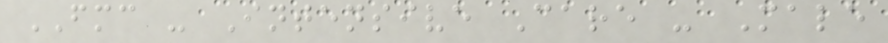FMC - Intensive Care - Male
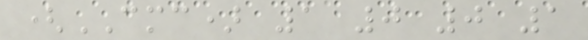(CMC) 1 0 0 1
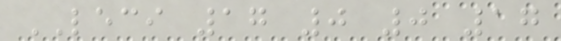LECI 17 0 0 17
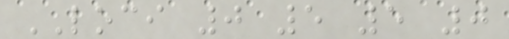LOCI 0 5 5 0
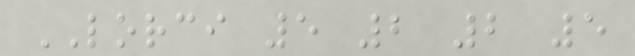LORCI 5 2 2 5
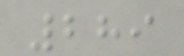289
